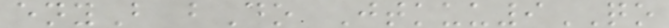enyB bDo Jtkuu9QO
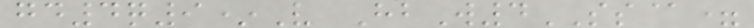gd4q9*V HbW4SS@=
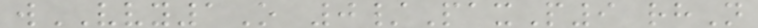wVVY1O 0/PaxP9 rhN
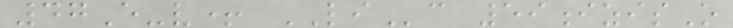47E-v+ LIc 59izisO
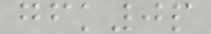gfk0p
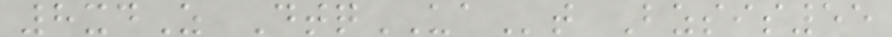8xdZ DtqUAt Bzsis55
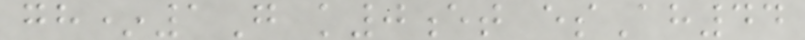gh*1G k0et esAh44
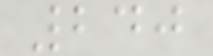240
